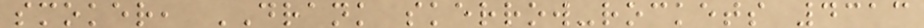smoker, DRANK skerrow-rockets 4313
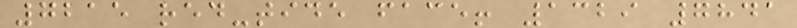7215 red-tide face! 1329 7841
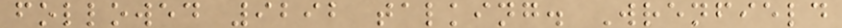followed 9292 talking. Wrenfield
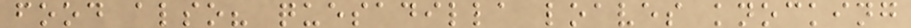food also? quesadilla loaves knocking
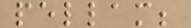pellam;
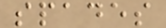spades
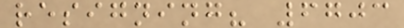resigning? 6703
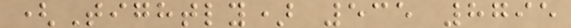(Tightly) 535 8795
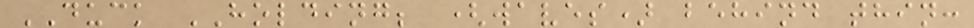DUCK HOLDING; (waves) behind thin:
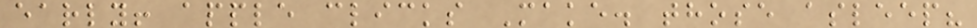early! apple clicks Make. those asleep?
